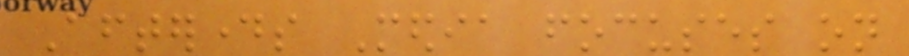Afterdays Media focuses on
